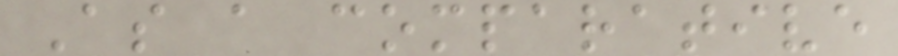As a comparative
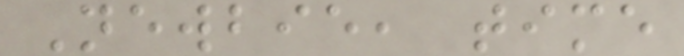Newbie, time
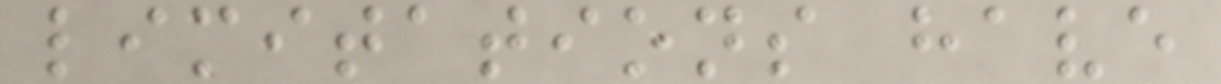limitations have
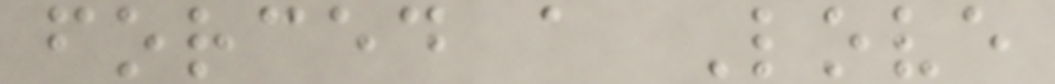forced a Love
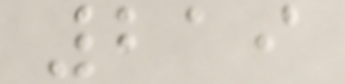219
